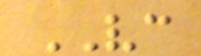VC
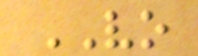VO
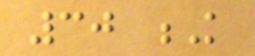30 K
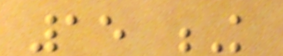15 K
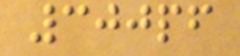300pf
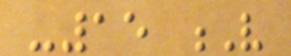-15 V
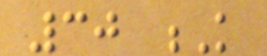30 K
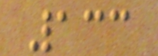133
